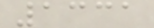1331
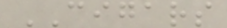CIGARS
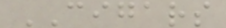CIGARS
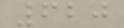620
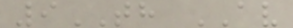9TH AV
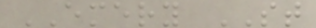EMERY ST
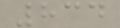834
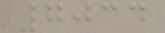7034
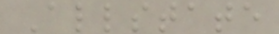Allstate
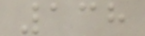138
